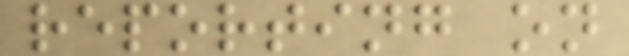reporting on
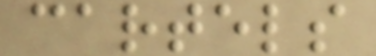cartels
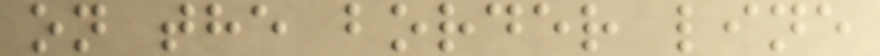on the border line
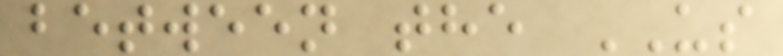between the US
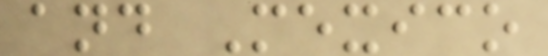and Mexico
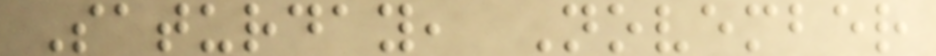Saturday, November
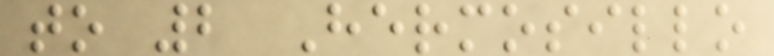to 2 Hermosillo
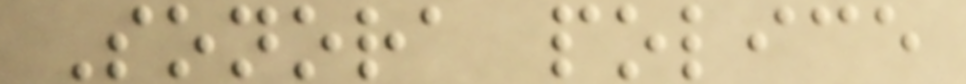Sonora police
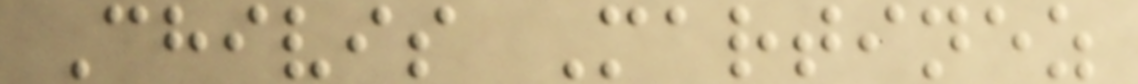Chivis Martinez
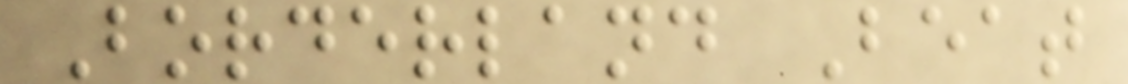Borderland Beat
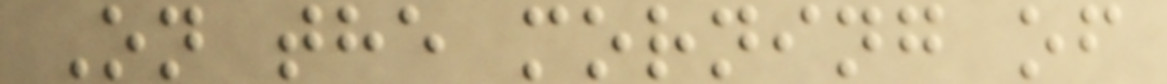On the morning of
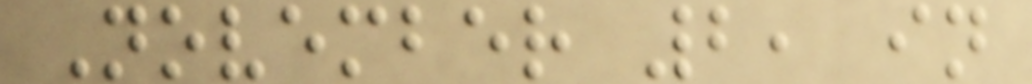November 2, in
